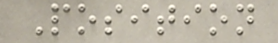Position
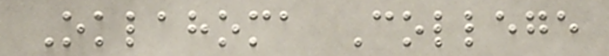Oklahoma College
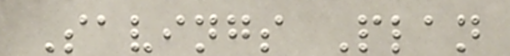Savings Plan
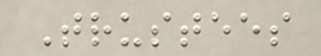Trustees
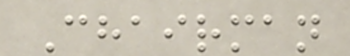Chairman
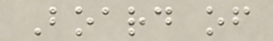Board of
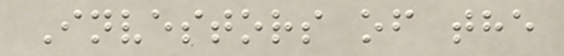Investors of the
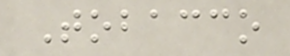Tobacco
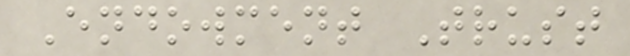Endowment Trust
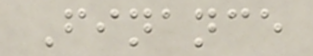Finance
